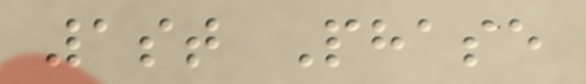1st Phase
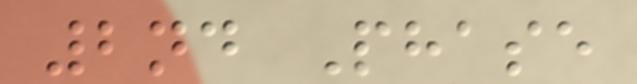2nd Phase
